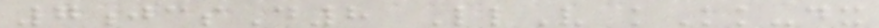7jcsD8 LlV kKk-dx
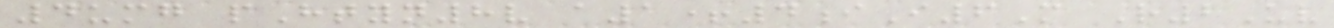4umg pHtyn8v a1+4iI6M R2Uv
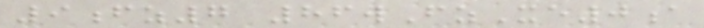9fz7 86wFzXe0a
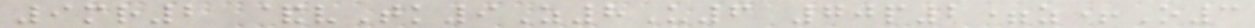9mr2 &vTk9Z8U6 70p2=z+O3
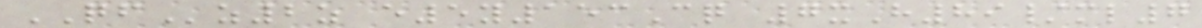QFz2z e5y153Cq 7xH89/ml7
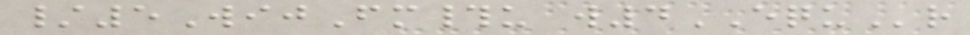/5WijFm#u w4EQUr
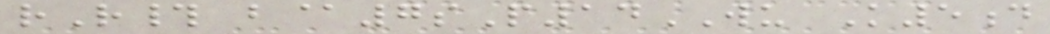rR# b@7sP14WU K5d
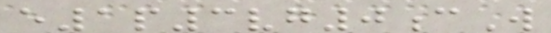e1p3vg0cW
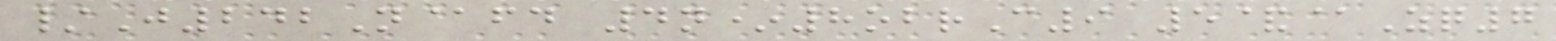/J242N@fd 4n*8obrC9 5&@Zq7
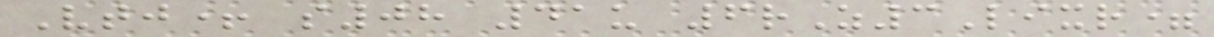Vtj+ s08 41u 6rZ3Lixr=
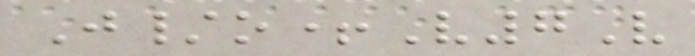J/o+V7V
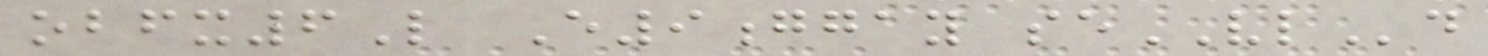obfx6L E9ggay seVLd
